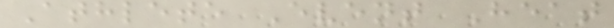Athlete Event Heat
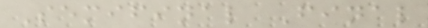Semifinal Final
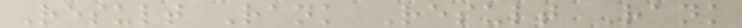Result Rank Result Rank
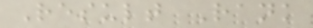Result Rank
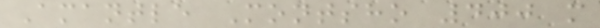Amantle Montsho 400 m
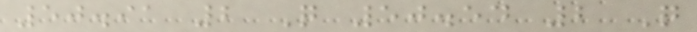50.91 2 Q 50.54 2 Q
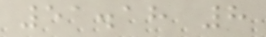51.18 8
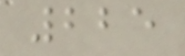225
